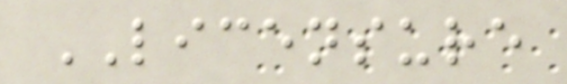LICENSURE
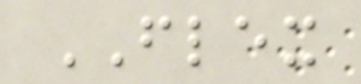FLEX
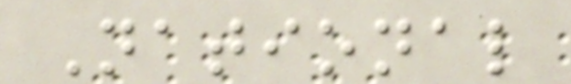National
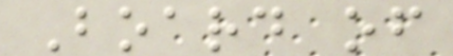Board of
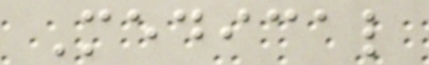Medical
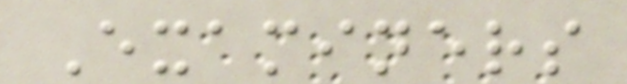Examiners
